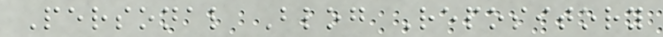Personal Blog Repository
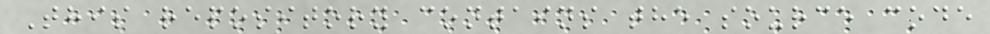This repository contains the source code
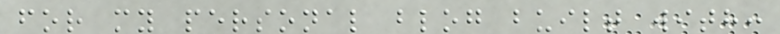for my personal blog built with:
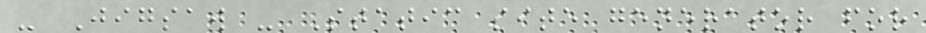- Jigsaw - Static site generator for
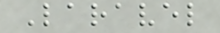Laravel
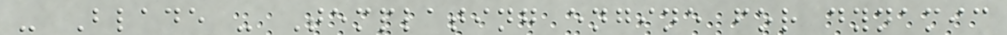- Blade - Templating engine for dynamic
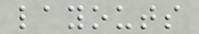layouts
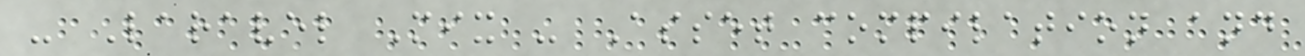- Laravel Mix - Asset compilation and
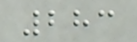283
